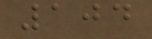104
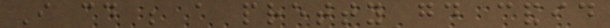I could be a pretty good candid
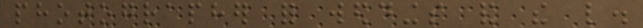photographer for weddings and the like.
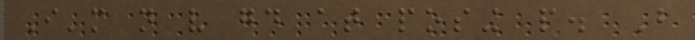I'm not very good at posing people. But
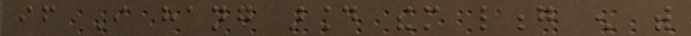if I hang around them long enough with
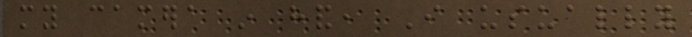my camera in hand, I usually
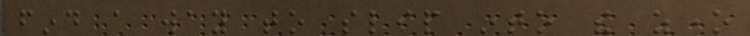find a way to slip into the zone
